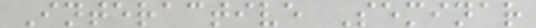Interactive Seminar
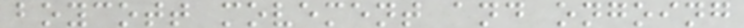boycott movement and ongoing
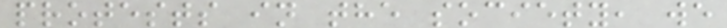protests in the society, we
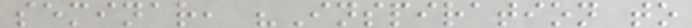seminar, "Inspiration to
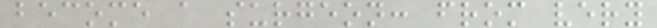become a surgeon: from very
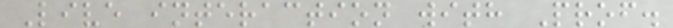Live interaction with Prof.
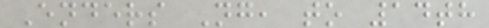Enders Ng, to 14th
